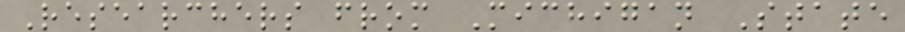Researchers from Michigan State
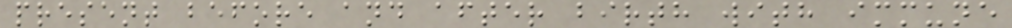present before and after birth with immune
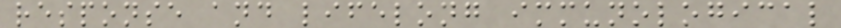response and lifelong immunological
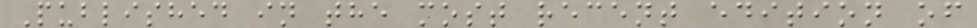Published in the most recent edition of
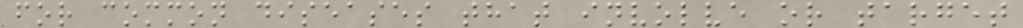for common diseases that involve or target
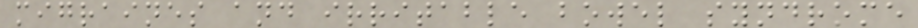migraines and irritable bowel syndrome
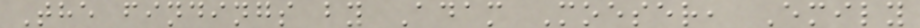The findings by Adam Moeser, Emily
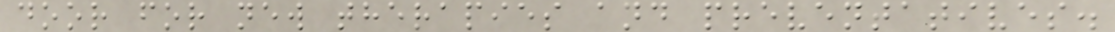door for new therapies and preventatives.
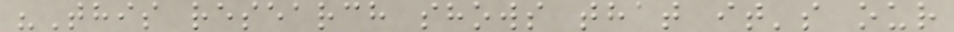"This research shows that it's our
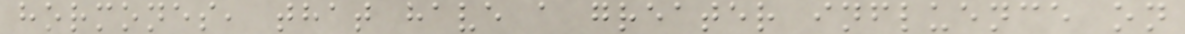hormones, that have a greater influence on
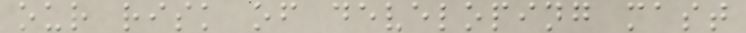our risk of developing mast
